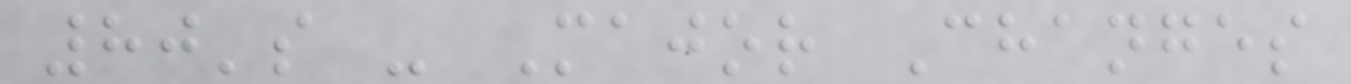80's - Major Changes
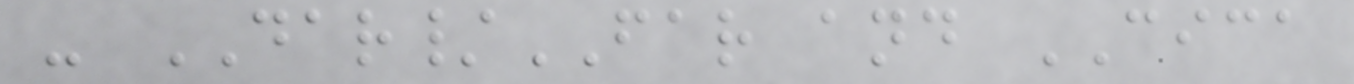- DAR/FAR and CICA
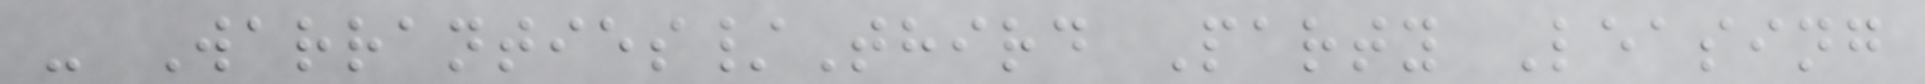- Warranties/Third Party Leasing
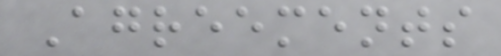Agreements
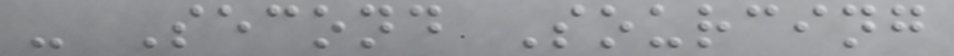- Second Sourcing
